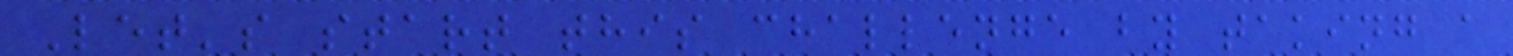Let's start this challenge by taking a
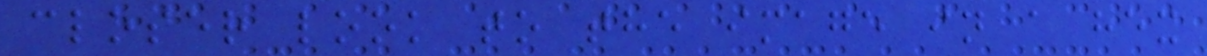closer look to the image in a hex
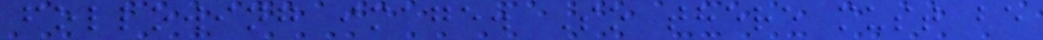following image. So there must be
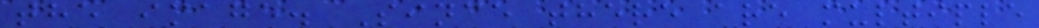the image. Since there are multiple
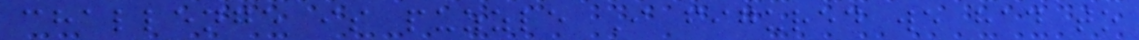challenge is puzzle I figured we had to
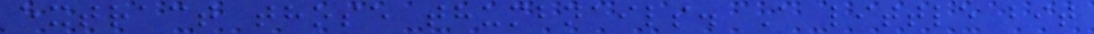extract those thumbnails. A little bit
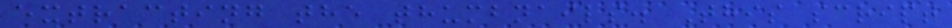extracting the thumbnails. This script
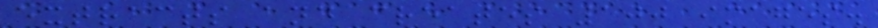extracts and creates 100 images.
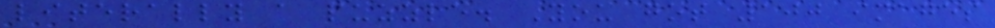literally a puzzle. You got 100 images
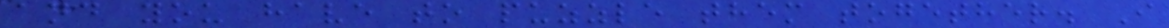and you have to puzzle them together. I
